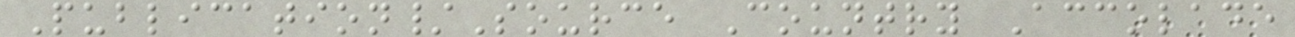Publication/Source Country Accolade
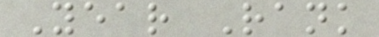Year Rank
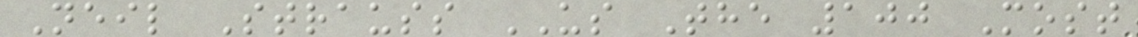Neil Strauss US The 100 Most
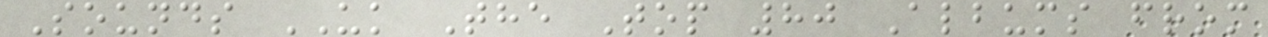Sounds UK The Top 80 Albums from
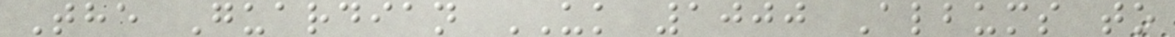The Guardian UK 1000 Albums to
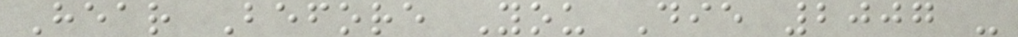Hear Before You Die 2007 -
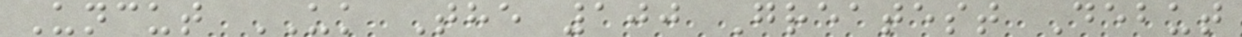Uncut UK The 100 Greatest Debut
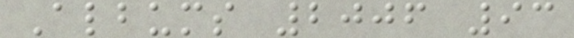Albums 2006 93
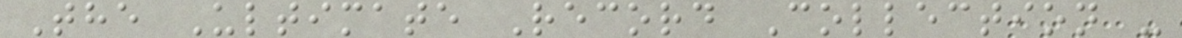The Ultimate Record Collection -
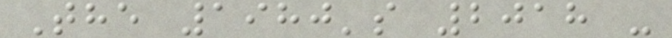The 1980's 2018 -
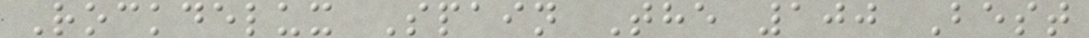Rockdelux Spain The 100 Best
